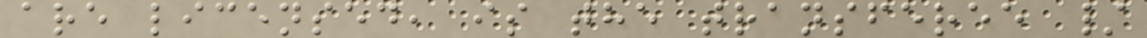are licensed, is the transferee /
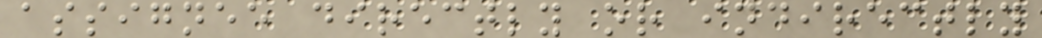assignee directly or indirectly
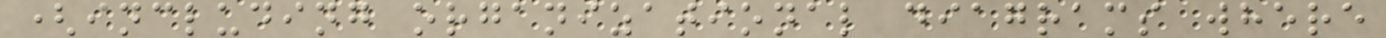(including organizational diagrams where
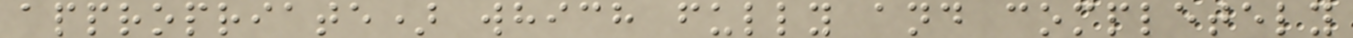appropriate) which fully and completely
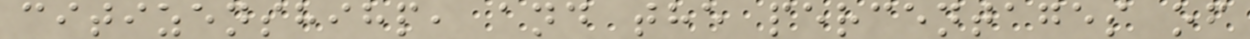citizenshihp, and the percentages of
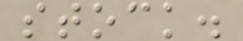stock.
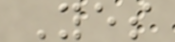Yes
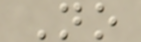No
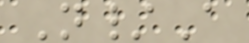N/A
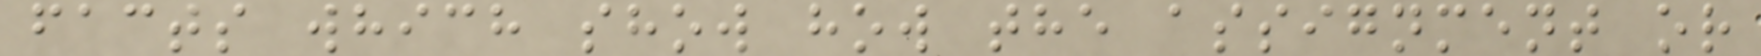facts which show how the assignment or
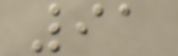91
